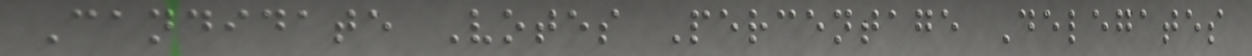Candidate Votes Percentage Delegates
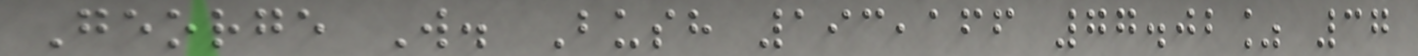George W. Bush 193,166 77.02% 37
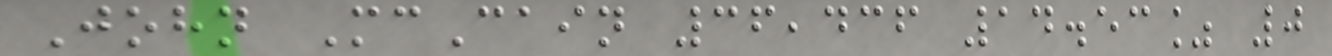John McCain 36,436 14.53% 0
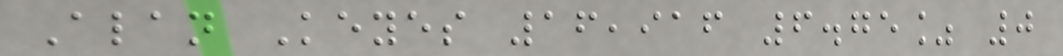Alan Keyes 16,916 6.75% 0
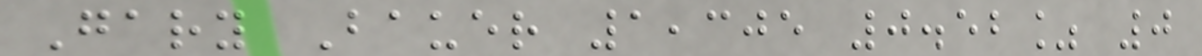Gary Bauer 1,305 0.52% 0
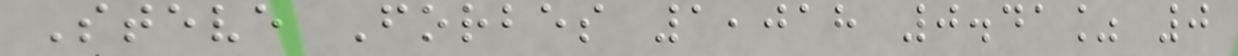Steve Forbes 1,018 0.41% 0
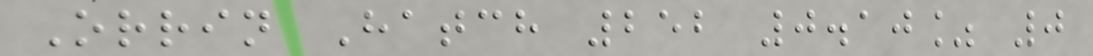Orrin Hatch 252 0.10% 0
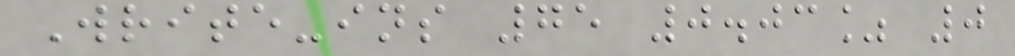Write-ins 75 0.03% 0
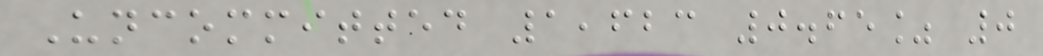Uncommitted 1,623 0.65% 0
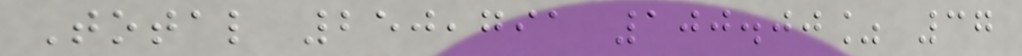Total 250,791 100.00% 37
